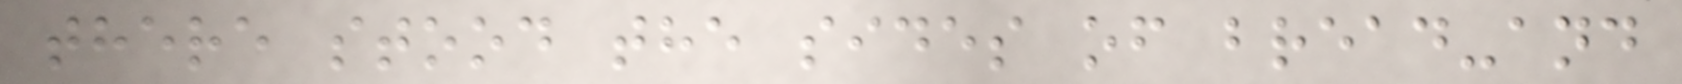there stood the sides of bread-and
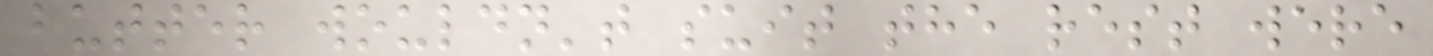butter wouldn't suit the rest were
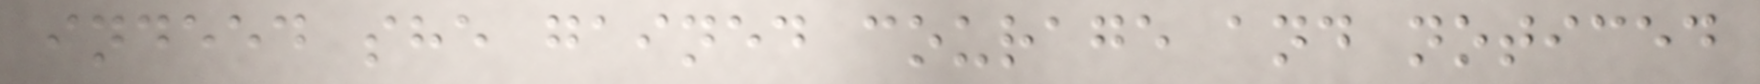indeed she gained courage and noticed
